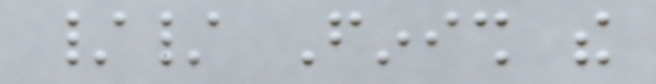// Finish the
